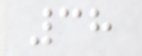38
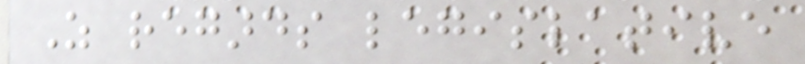As regards legislative
